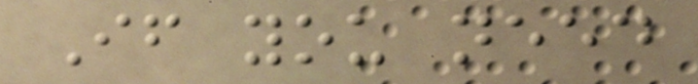If you need
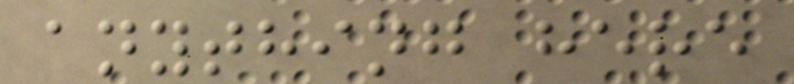anything here
